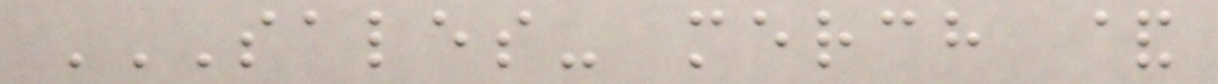SALES- MERCH &
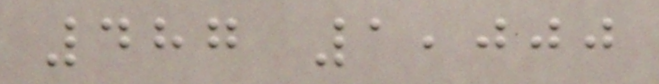487 1,000
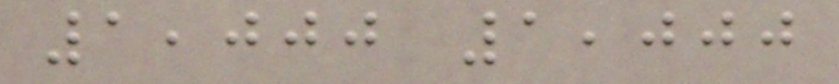1,000 1,000
